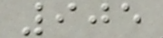905
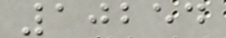10254
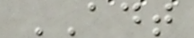ADT
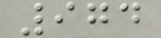974
